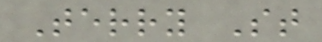Terry St
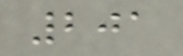201
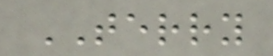TERRY
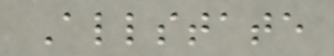Allstate
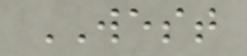WEST
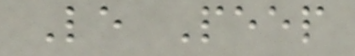Le Peep
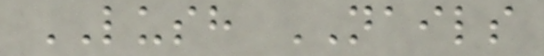LUSH NAILS
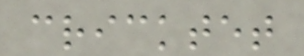cricktet
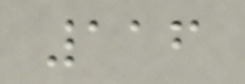116
